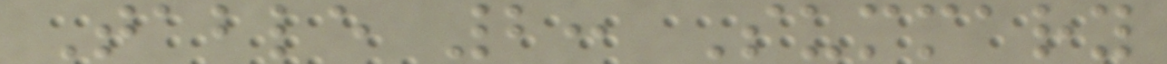Table 2: Summary
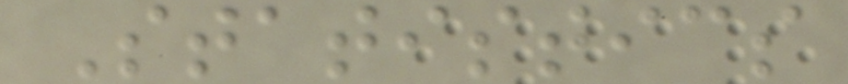Statistics
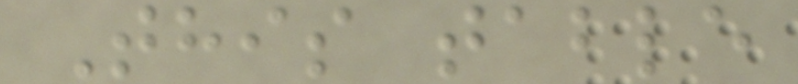This table
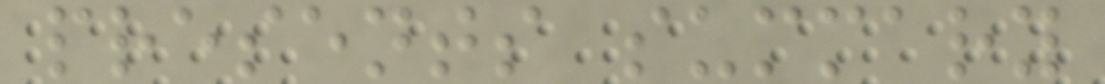presents summary
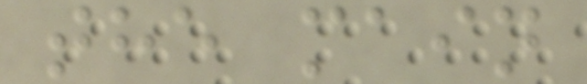the main
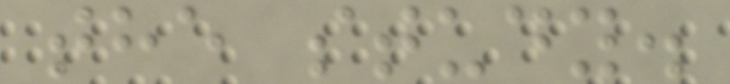the study.
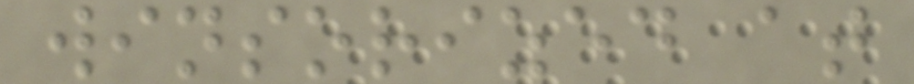winsorized at
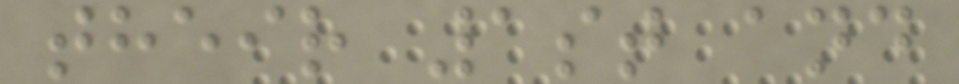their 1st and
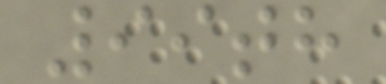99th
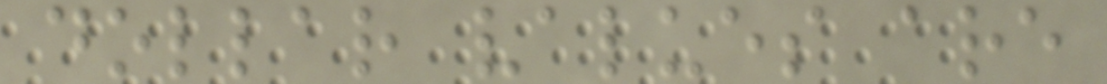dollar values are
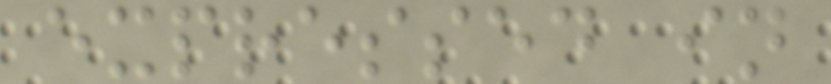expressed in
